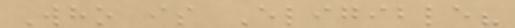Who is Eligible?
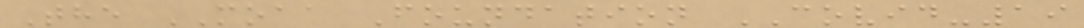The MOAA Foundation COVID-19
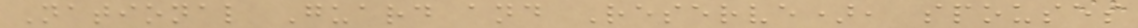National Guard and Reserve), spouses
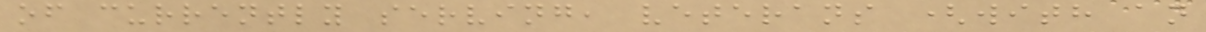of currently serving, veterans (with an
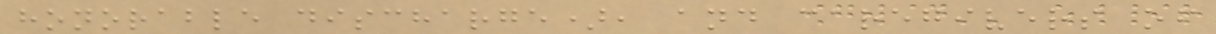honorable discharge), and caregivers of
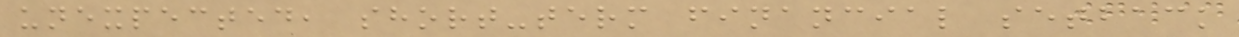unexpected, short-term financial setback
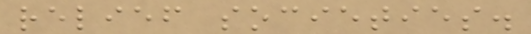relief societies.
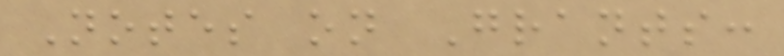Notes on Grants:
